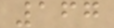167
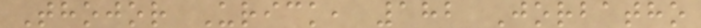Thojor Urick, 182 Jorbatho
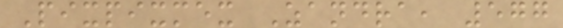Pixpixmex Zandra, 577
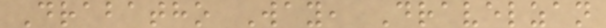Drabatho Way, Dravelzan
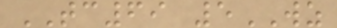TC69 5WZ
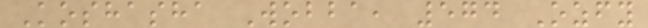Koshasha Wobba, 574 Ozfy
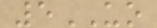5UO
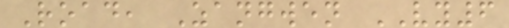Road, Zangwen VY6
